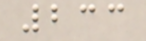233
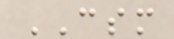CSM
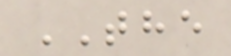THE
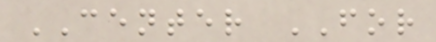CENTER FOR
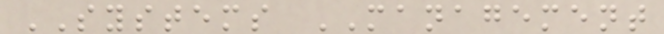SYSTEMS MANAGEMENT
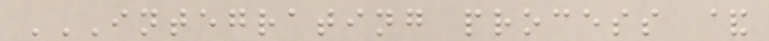INTEGRATING PROCESS &
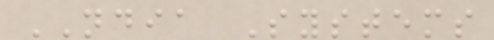NDIA Systems
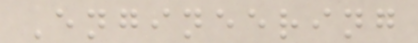Engineering
